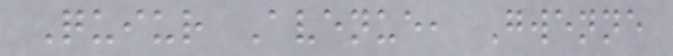Quiur Avenue, Gwenne
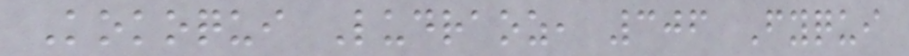Kokoqui Ludraoz, 306 Fyqui
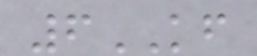6KF
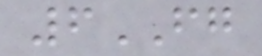6FG
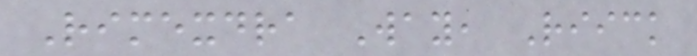Rimexdra Way, Riick
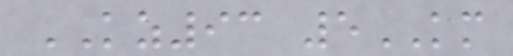KZ93 5KM
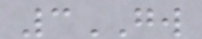3GW
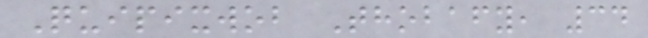Quipixwob Thobafy, 34
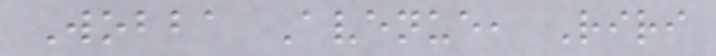Wobba Avenue, Riri
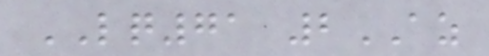LQ71 2AZ
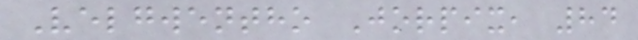Velgwentho Jorpix, 84
